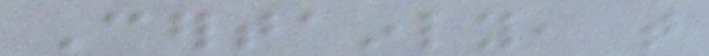Certainly, that
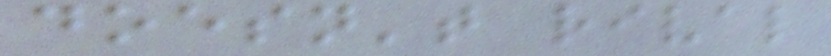doesn't rival
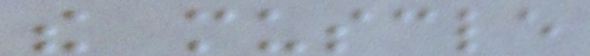the muscle
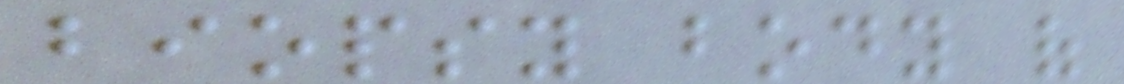biopsy body of
